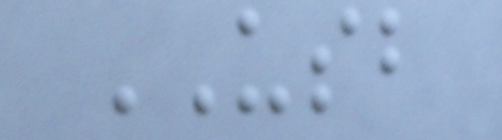USB
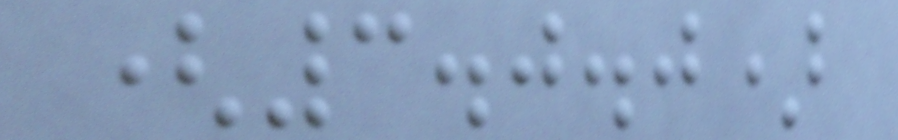(3.0.0)
